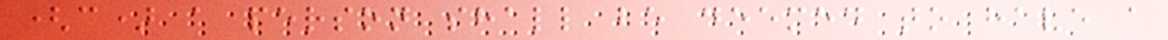(c) a person shall be deemed to have a
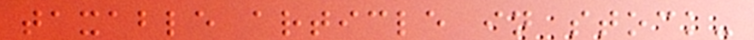taxable article in stock-
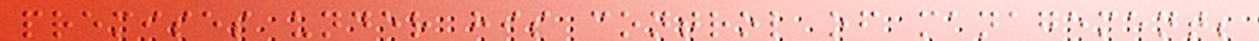premises under his control of management;
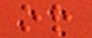or
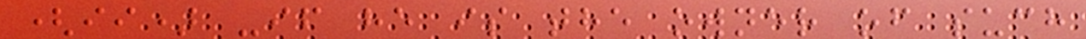(ii) -if he is the owner of such
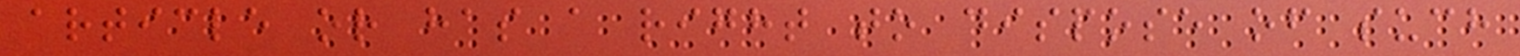article or has a right to dispose of such
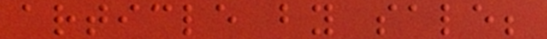article by sale;
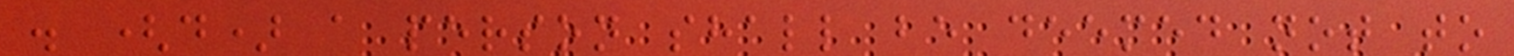. (d) a person shall be deemed not to
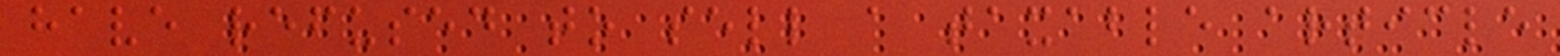have refused to sell a taxable article
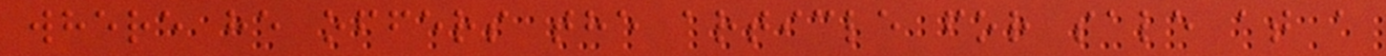where he offers the article for sale at a
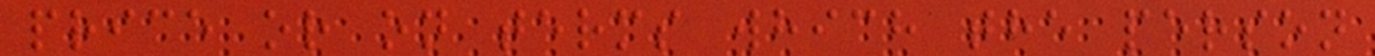price or on terms which the person
